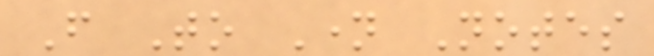From To Name Notes
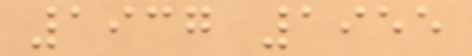1937 1955
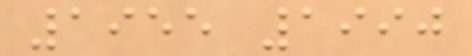1955 1990
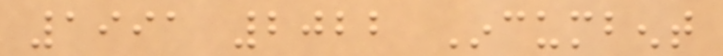1991 2022 Incumbent
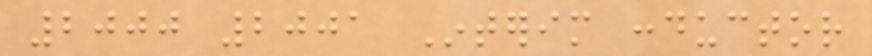2000 2001 Interim conductor
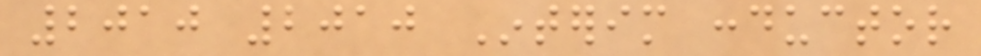2010 2010 Interim conductor
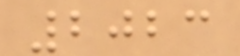2023
